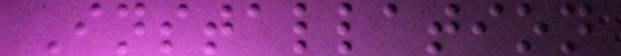Installation
